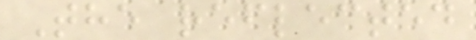The reflected
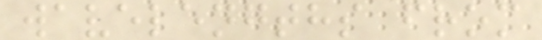wavelengths from
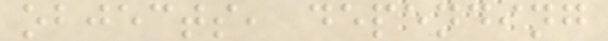objects, depending
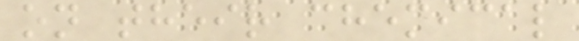on their chemical
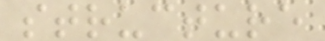structure
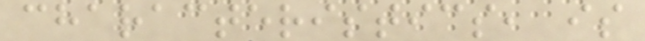characteristics, is
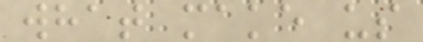what make us
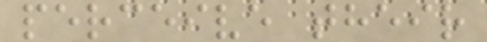perceive their
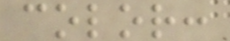color:
